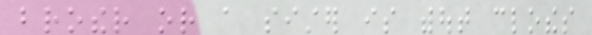brother or a sister is without clothes
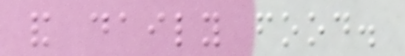and daily food.
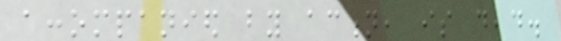accompanied by action, is dead.
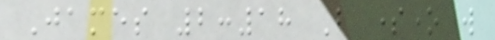James 2:18 But someone will
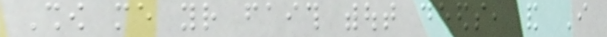Show me your faith without deeds, and I
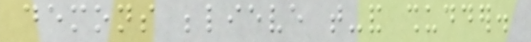demons believe that-and shudder.
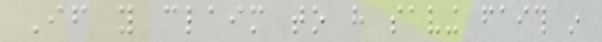If you claim to have saving faith in
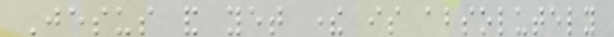Jesus and yet there is absolutely
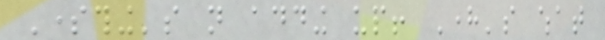Something's not adding up! Here's what
